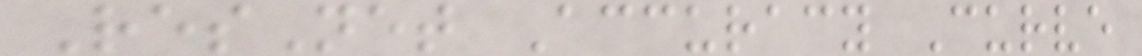ResNet Accuracy Curve
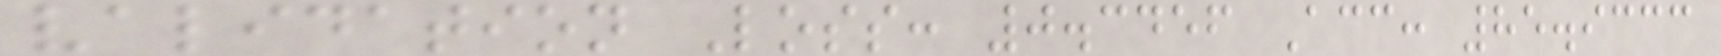validation Loss: 0.3456 Acc: 85.9333
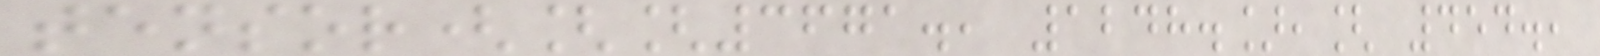tensor([[3671., 1248.],[ 454.,
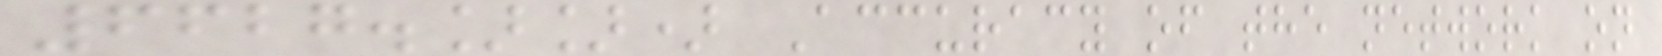6627.]]) Accuracy of the network on
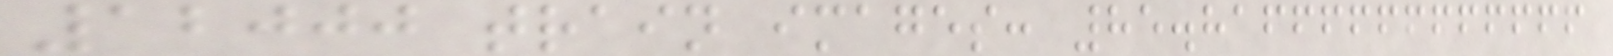12000 train images: 85.81666666666666
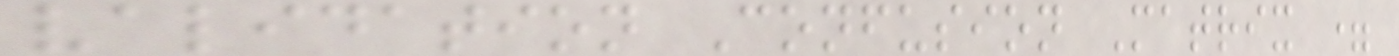validation Confusion Matrix =
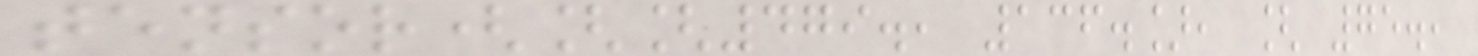tensor([[479., 136.], [ 75.,
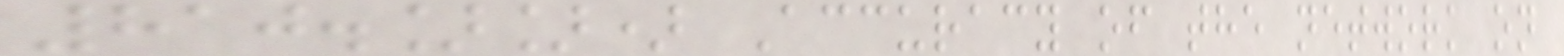810.]]) Accuracy of the network on
